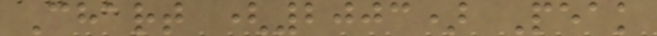Chart (2003) Peak
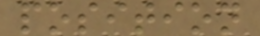position
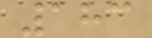183
